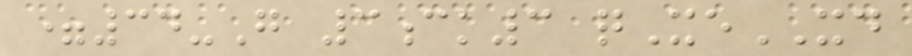=34-G 3ck3 qXeXD
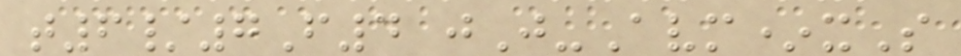t6/7F4 jJ-Avm*xS
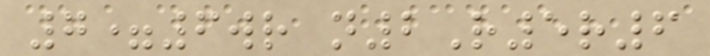7=6wr n2R5r6
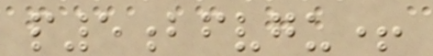p5bfvgu+
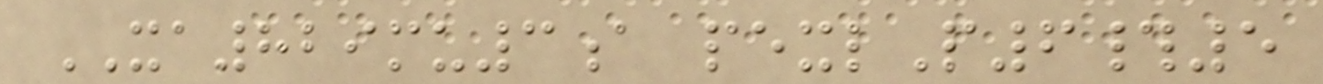XA829mu3a pexlP6#5
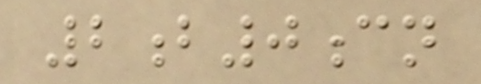2b0cn
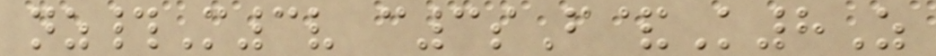nz#M3v c3sF&K8Z
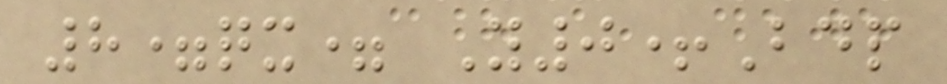8=qx= Y0+Bdp
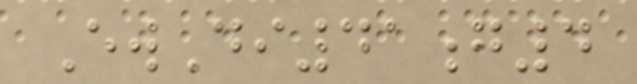EwDi41g4
